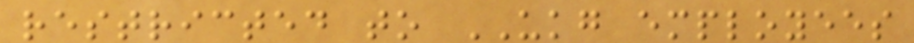restricted to UKG employees
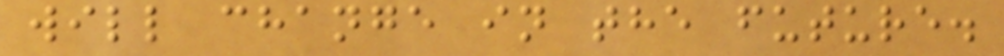will change in the future.
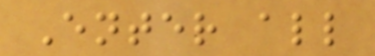Enter all
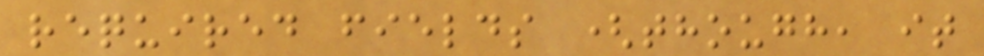required fields (though, it
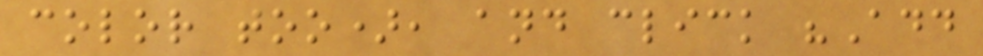color too), and click "Add
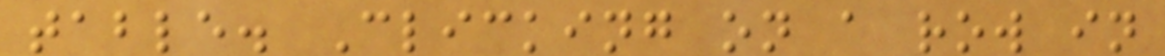table. Clicking on a row in
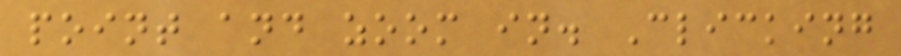point and zoom in. Clicking
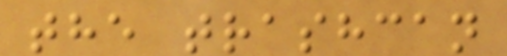the trashcan
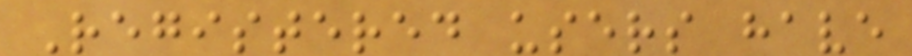Registered users have
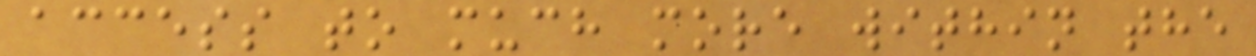access to much more within the
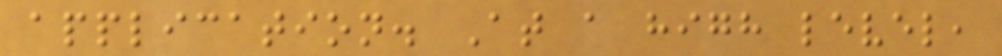application. At a high level,
